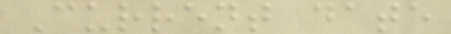Current date
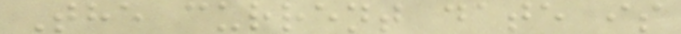The current date is
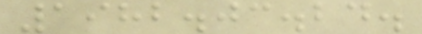1982.03.24.
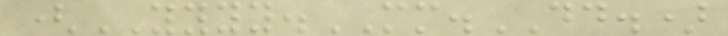(YYYY.MM.DD.)
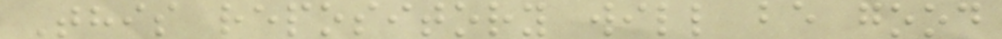This repository will be good
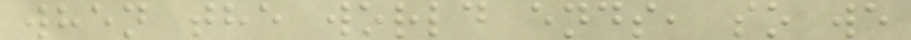when the world ends, so we
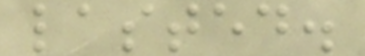lasted.
